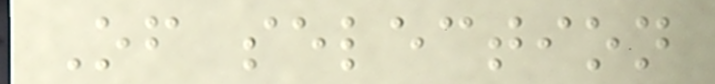Of selection
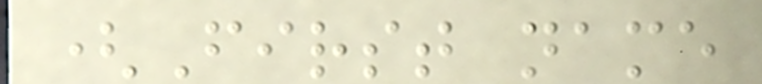(First name
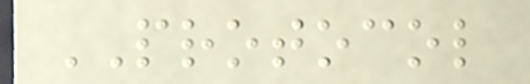PROTOCOL
